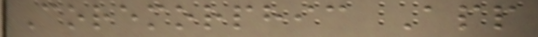Coremorphic App
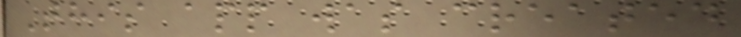This app was created
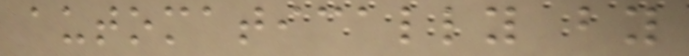automatically by
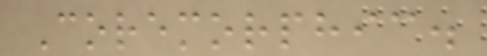Coremorphic.
